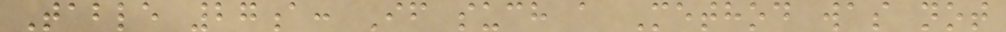Table 27a: If such a Method was not
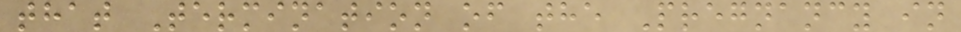that Termination of the Pregnancy in
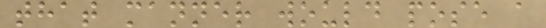that manner would pose a
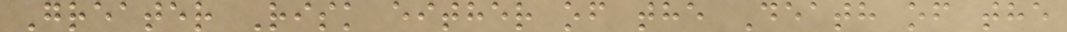Greater Risk either of the Death of the
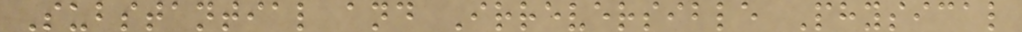Substantial and Irreversible Physical
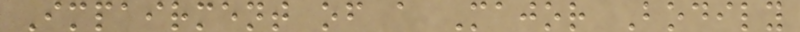Impairment of a Major Bodily
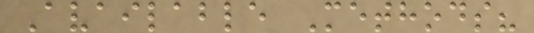Available Methods?
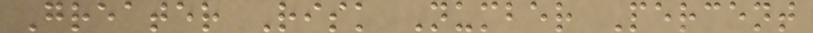Greater Risk Number Percent
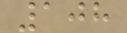108
